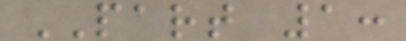PART 1:
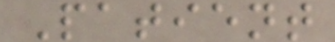Patient
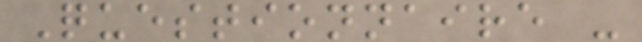Questionnaire -
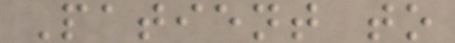Patient to
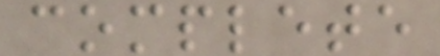complete
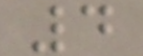4
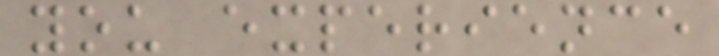you experience
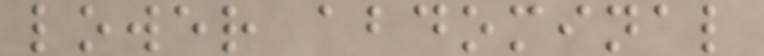lower abdominal
